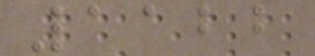1122
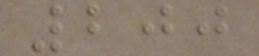200
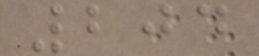204
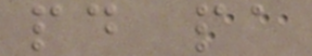pd pa
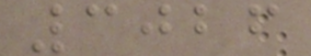3026
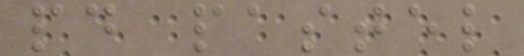pd pastel
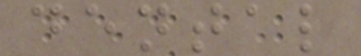dental
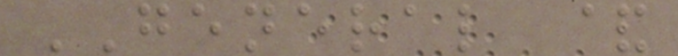GENERAL &
